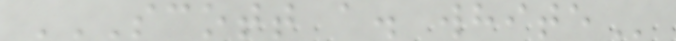SCOTT A. WHITE
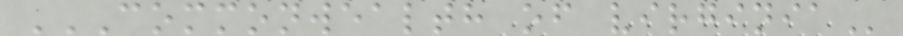COMMONWEALTH OF VIRGINIA
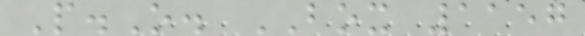P.O. BOX 1157
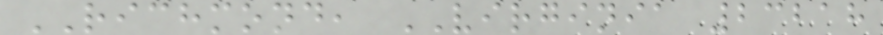RICHMOND, VIRGINIA 23218
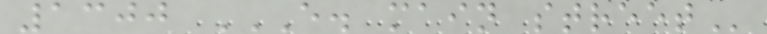1300 E. MAIN STREET
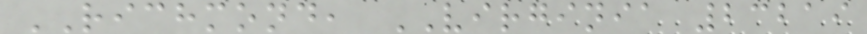RICHMOND, VIRGINIA 23219
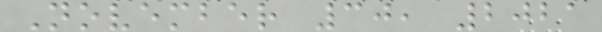November 30, 2021
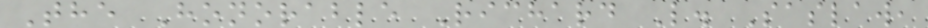The Honorable Richard L. Saslaw,
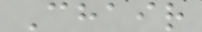Chair
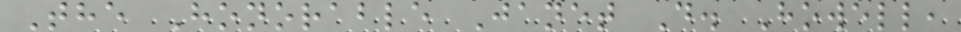The Honorable Janet D. Howell,
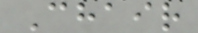Chair
